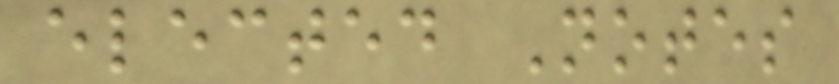elected Notes
